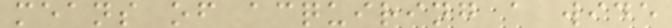means of acquiring a wide
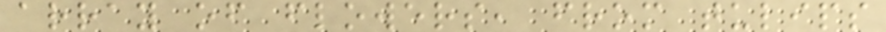array of flowers, from tulips
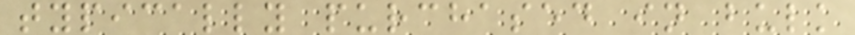typically purchased in bulk
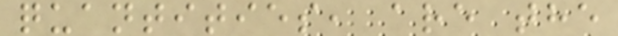quantities, are the
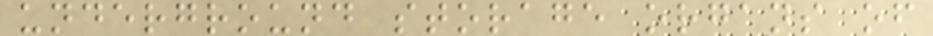underground storage organs of
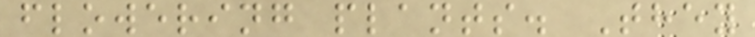flowering plants. They
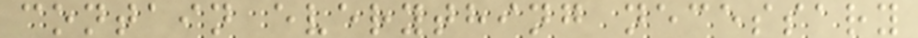contain everything necessary
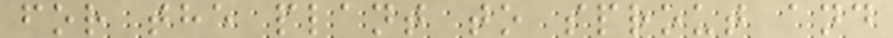for the plant to sprout and
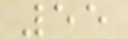55
